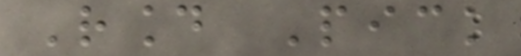Round Pick
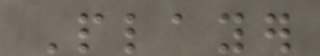Player
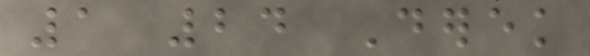1 24 Derek
